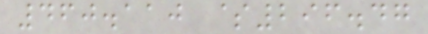460.110 $296.47
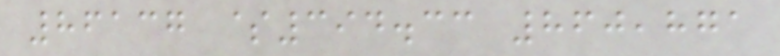86137 $394.33 860,871
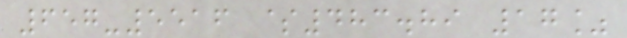657-5516 $483.89 17%
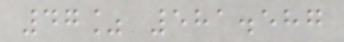47% 581.587
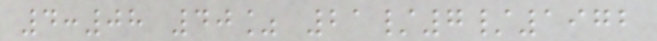4:08 40% 21/7/1972
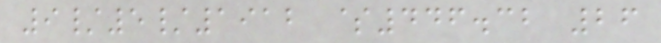9/5/1912 $446.32 26
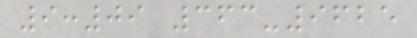9:09 363-9625
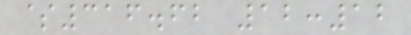$316.62 12:12
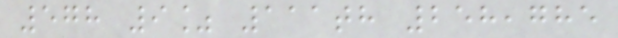578 9% 111th 258,785
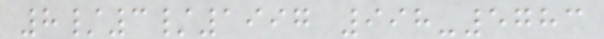8/3/1997 998-5783
